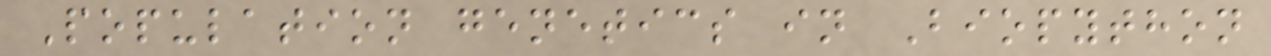Population genetics in Biopython
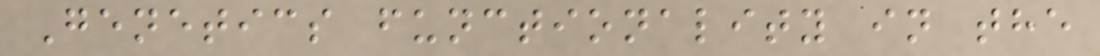Genetics functionality in the
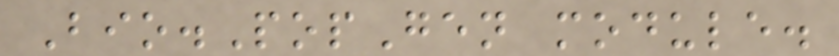Bio.PopGen module.
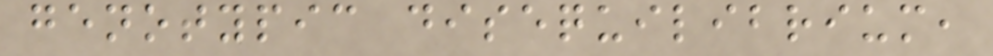genotypic disequilibrium,
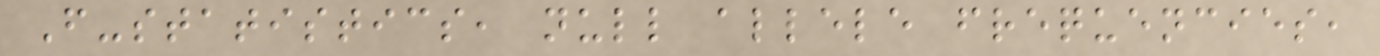F-statistics, null allele frequencies,
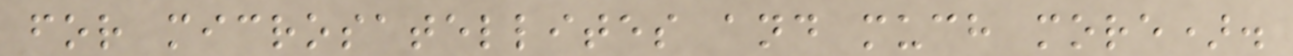for microsatellites and much more).
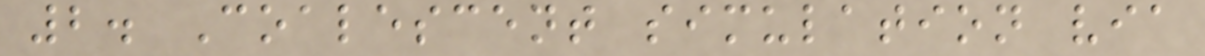2. Coalescent simulation via
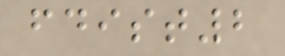fdist2
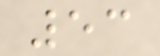53
